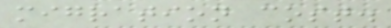migration cost.
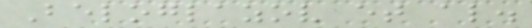Beloglazov et al.
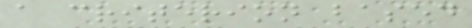a criterion based
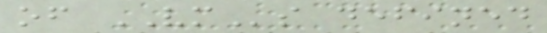of VMs defined
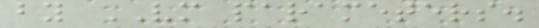by VM parameters.
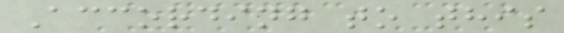According to this
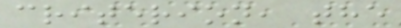criterion, the
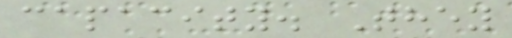capacity. They
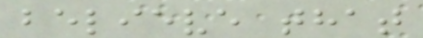believe that
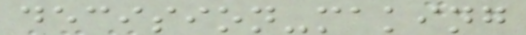decision-making
